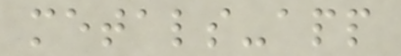metals-app
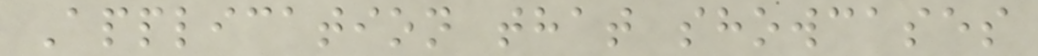Application that showcases
